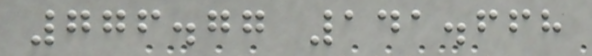776.77 141.668
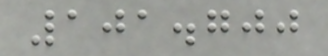101.700
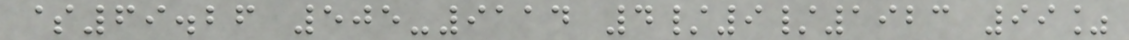$69.26 505-9114 4/9/1923 99%
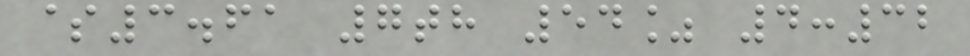$3.61 7th 54% 4:32
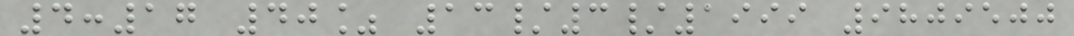4:17 40% 13/3/1999 9809500
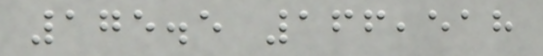175.5 166,518
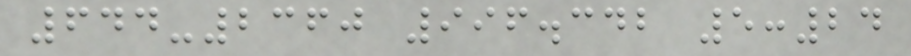644-2360 996.342 5:24
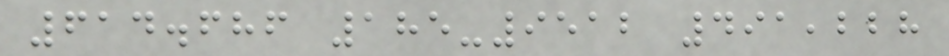614.686 185-9512 491,228
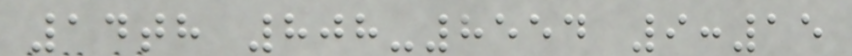14th 808-8554 9:15
